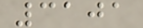3101
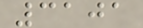3101
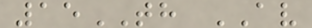15TH AV
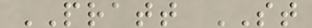PRATT ST
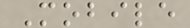Mobile
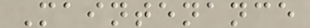Maintenance
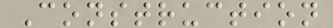Construction
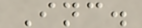Inc.
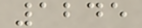1245
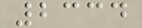2334
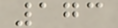173
